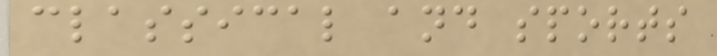classical and sports
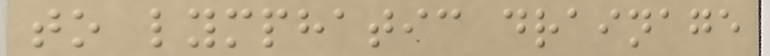to lymphatic drainage
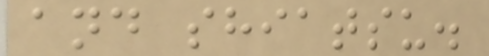and shiatsu.
